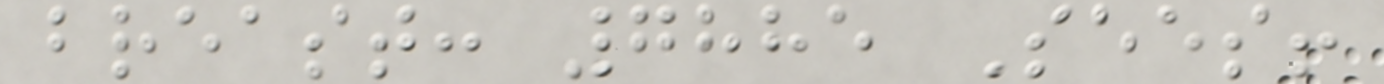breast: 7885 Sees!
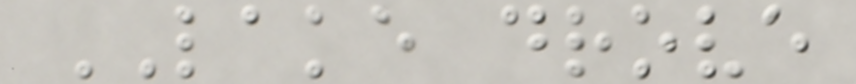LAKE drove
